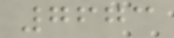7673
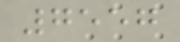7557
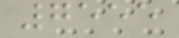7555
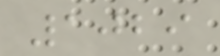1029
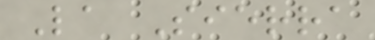La Sierra
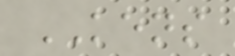KENS
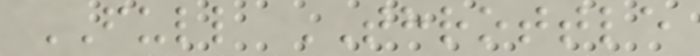FULL THROTTLE
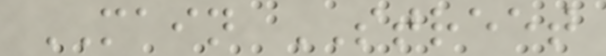MAIN STREET
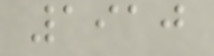1910
